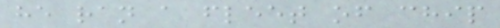he ran a fleet of chip
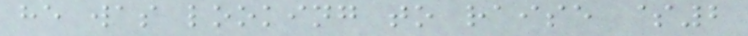he was looking to raise $2
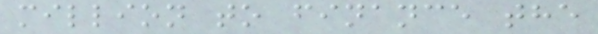million to finance the
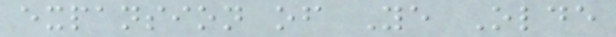expansion of Ye Olde
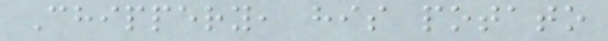Chippery, his potato
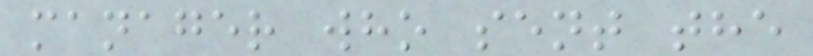manager who sent the
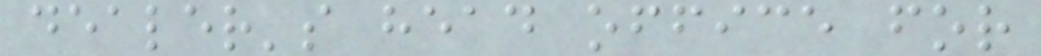dealer's head office for
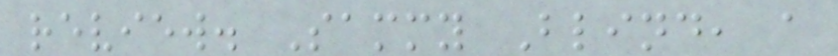review. Sammy Blind, a
